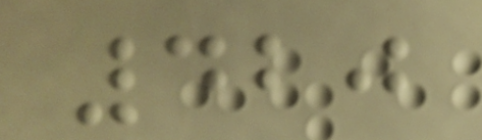420
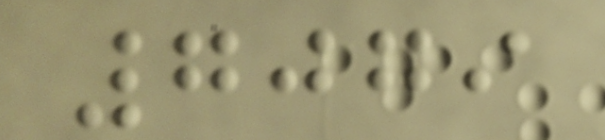7079
